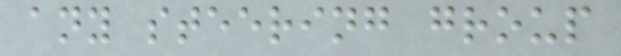any steering group
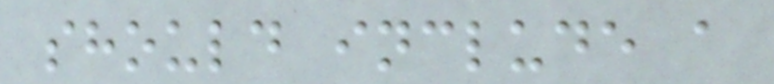should include a
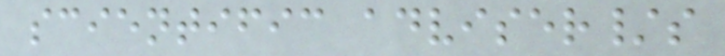scientific adviser/s
